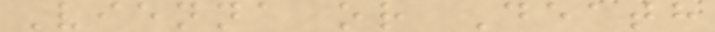Vienna or Death
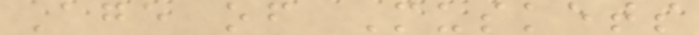Age of Muskets
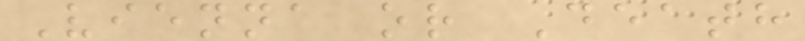Vienna or Death
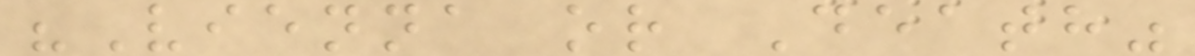"Vienna or Death"
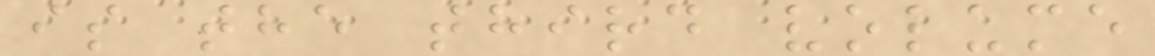is the third volume
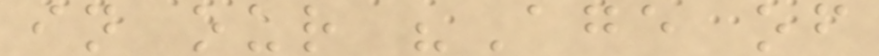in our "Age of
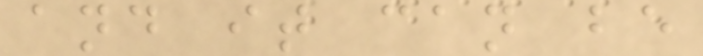and it can be
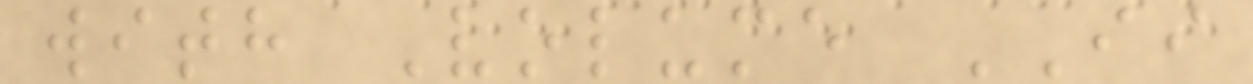with Volume II
